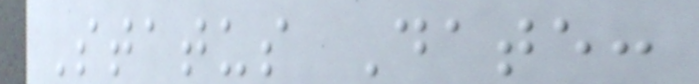Status Date:
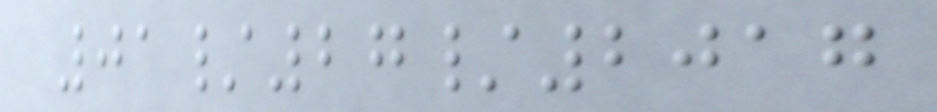01/27/2017
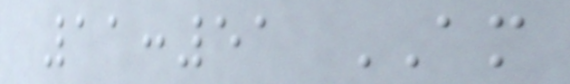11:51 AM
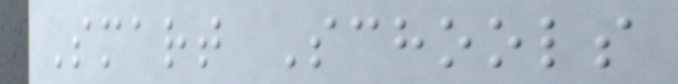Smart Schools
